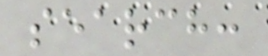search:
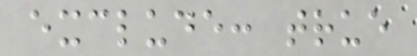exclude: true
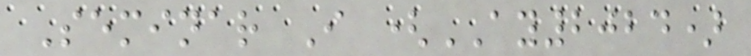Seminar I (AY2024)
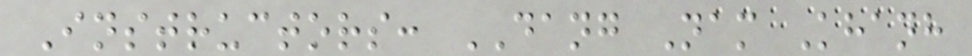Instructors: DANG Nam Khanh
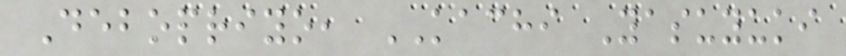Debopriyo, KACHI Yasuyuki
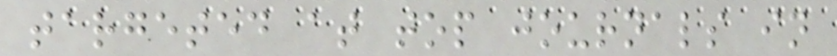targeted at top journals in
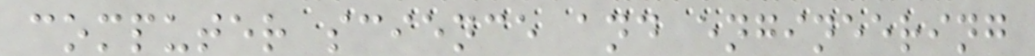computer science and engineering
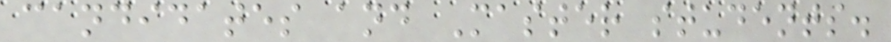candidates and Master students.
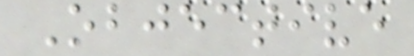Objective
